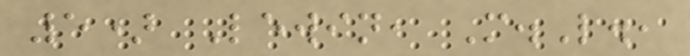5) Lewin, M.L.,
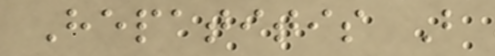Hepatitis B
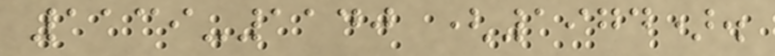1139-1140 (1974).
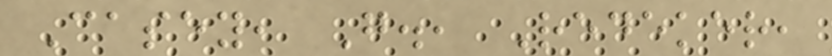Casey, G., Redeker,
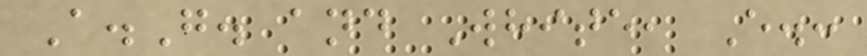A.G. and White, E.:
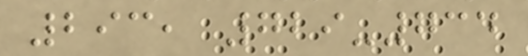293, 729-734
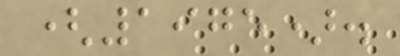(1975).
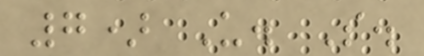7) U. S.
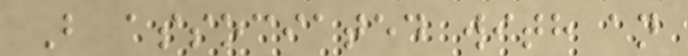B associated with an
